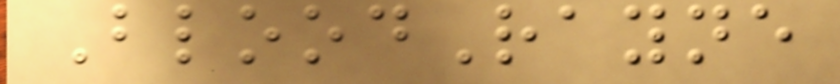BloodRayne
